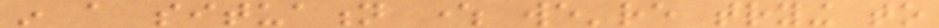in a situation where we're trying to
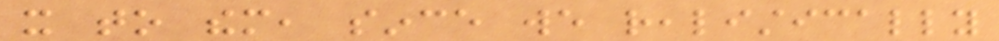it to them, since we realistically
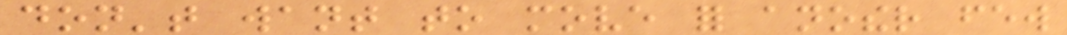don't want to move for another few
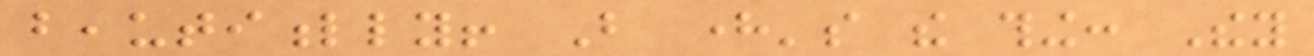beautifully! But here's the thing: They
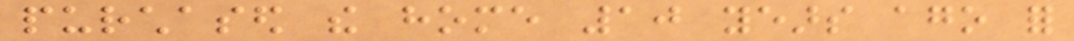purchased the home 10 years ago for
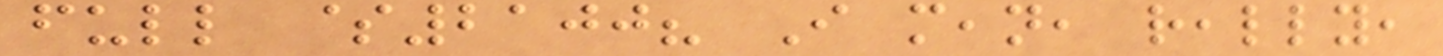full $2100? I mean, really,
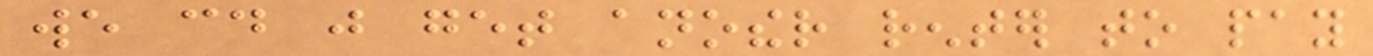we could just get another renter to pay
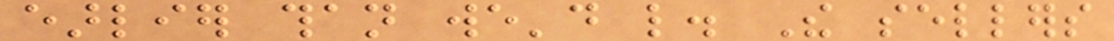earlier than we'd like. The sellers
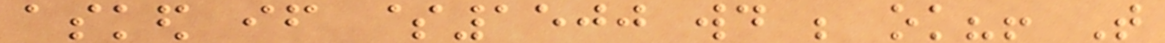asked if $1500 would be ok?! That
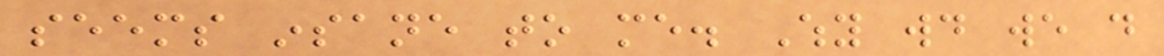seems insane to me. Why would we do
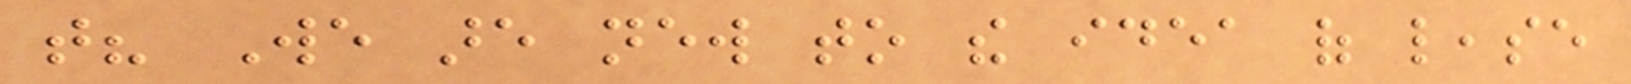that? We are new to the idea of lease
